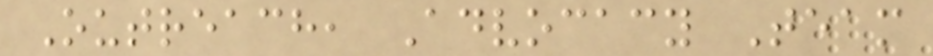Outreach, Advocacy Team
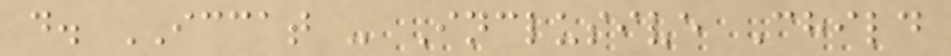d. ICCAT - Inclusive Child
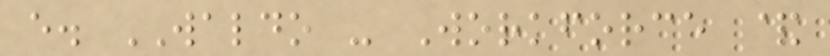e. WALDO - Workforce &
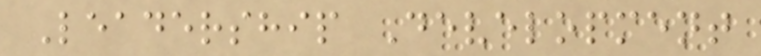Leadership Development
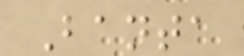Banta
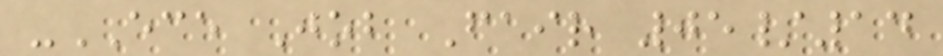-ECE Job Fair 05/14
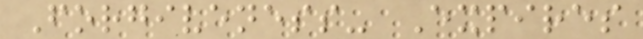Forgiveness- Expires
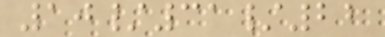10/31/22
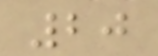20
